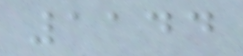1144
